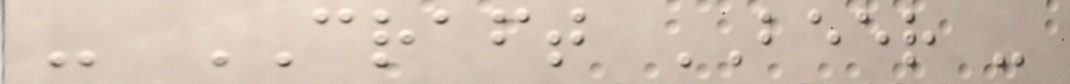- CRAFT BEER -
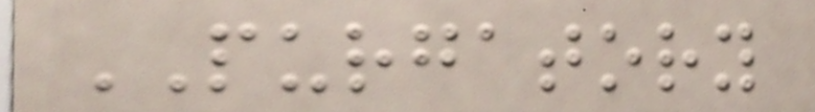PURGATORY
